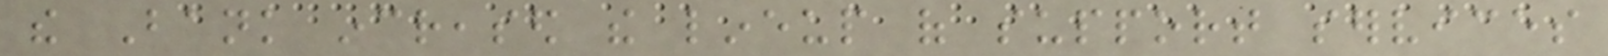the Bank increased the lineup of support services
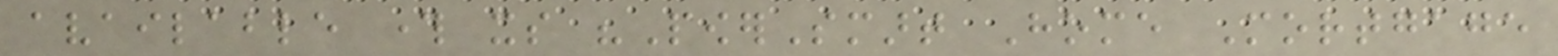available through its "PowerSmart Home Mortgage
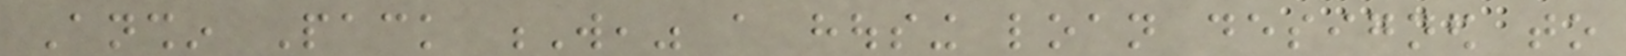Anshin Pack W," a housing loan designed to
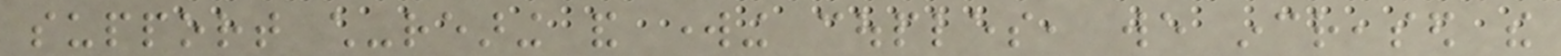support child-rearing and working couples, we increased the
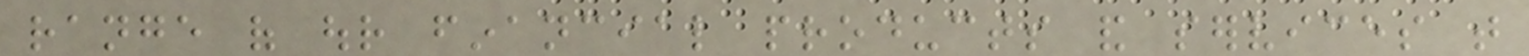range of our financial products and services that
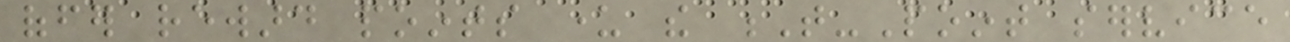offer reward points under the T-Point service
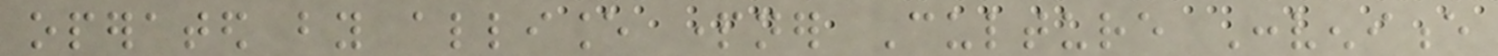operated by alliance partner Culture Convenience
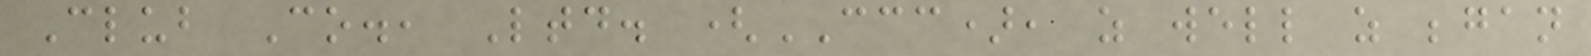Club Co., Ltd. (CCC), as well as began
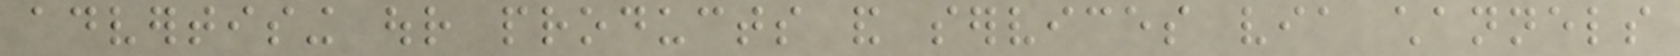advertising our products and services via channels
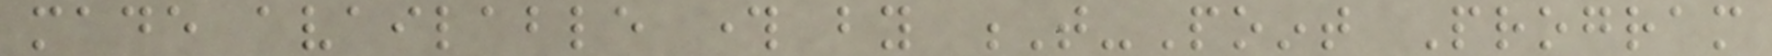made available through by T-Point Program
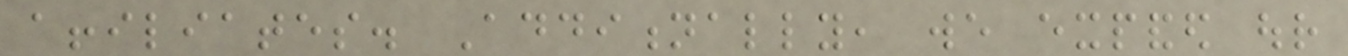affiliates. Additionally, we expanded our
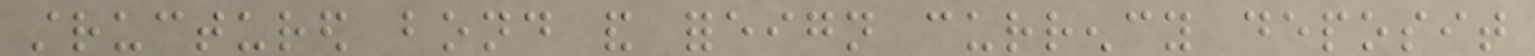structured bond and foreign currency deposit
